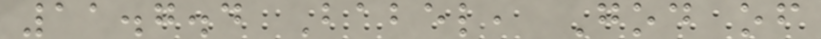11.7.4 Babel, God of
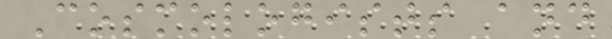Cosmologists and
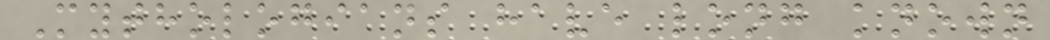Mythologians have long known
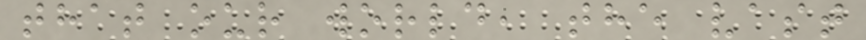that our world, the vast
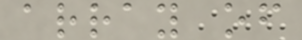array of
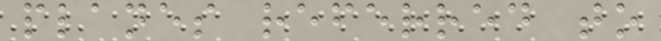planes referred to
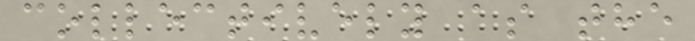collectively as the
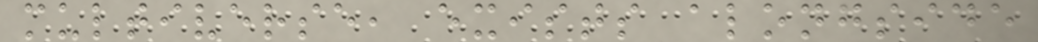multiverse, exists alongside
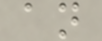an
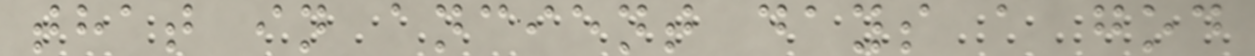that in ancient days a god
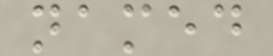named
